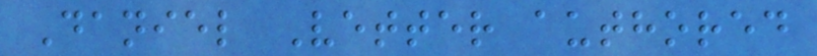Daniel Vetter authored
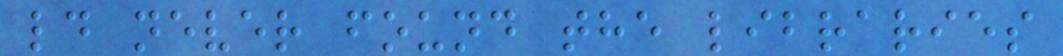ld never found the libraries
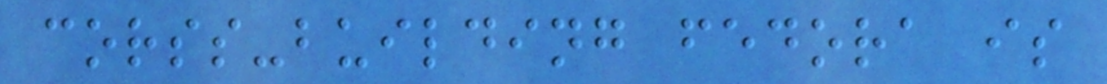corss-building fedora is
